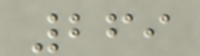269
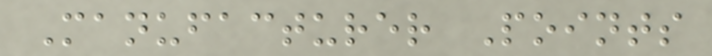Manufacturer Points
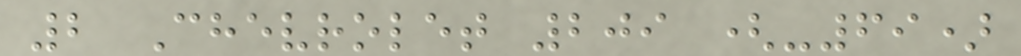2 Chevrolet 209 (-69)
